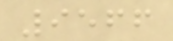9566
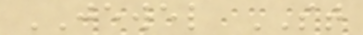JEWEL ST
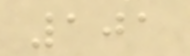101
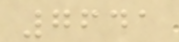7641
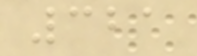321
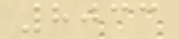8033
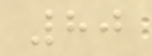80
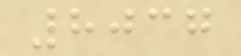8037
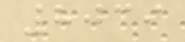8039
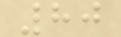80
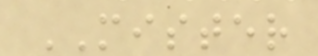MISTER
